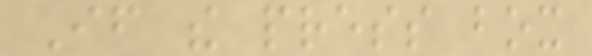If the press box
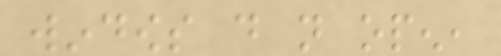windows do not open,
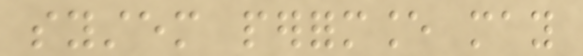system performance may
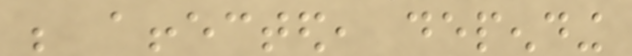be affected, depending
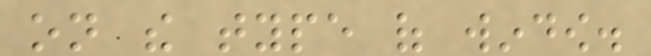on the type of window.
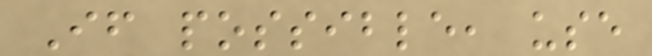If possible, use
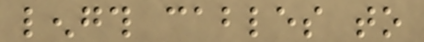length cables to
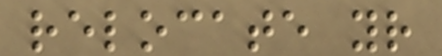relocate your
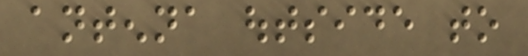antenna outside to
